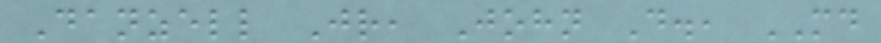Danzell Jr, John D., MD
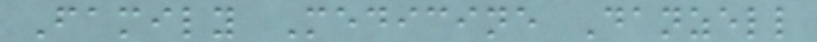Family Medicine Danzell
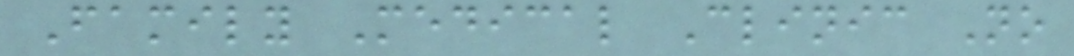Family Medical Clinic No
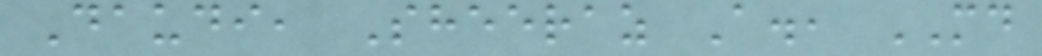Daudi, Sheeraz A., MD
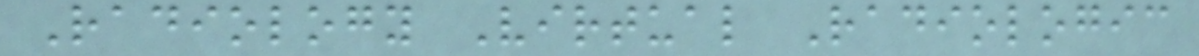Radiology Virtual Radiologic
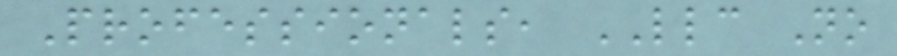Professionals, LLC No
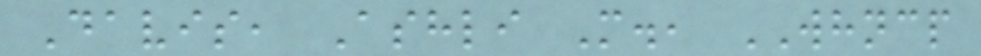Davis, Ashli M., WHNCP
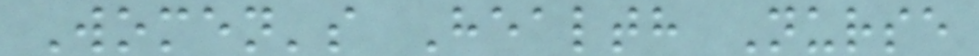Women's Health Nurse
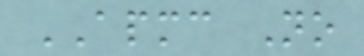APMC No
